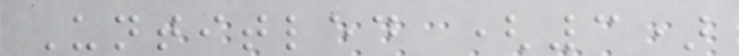Untitled (3)
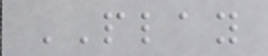PLAY
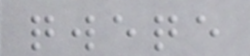qweqe
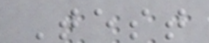Test
